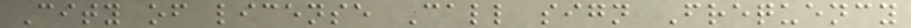City of license Call sign Frequency
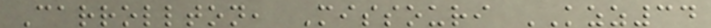Carrollton, Missouri KZZ34
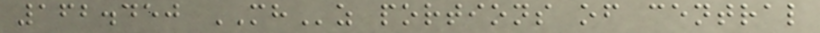162.450 MHz portions of central
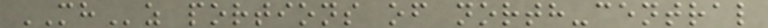MHz portions of north-central
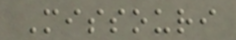Missouri
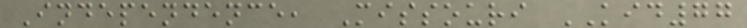Independence, Missouri KID77
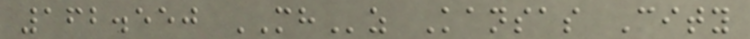162.550 MHz Kansas City
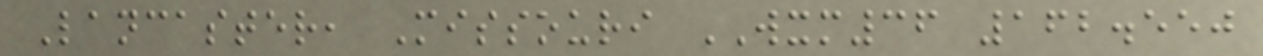Lancaster, Missouri WXM36 162.550
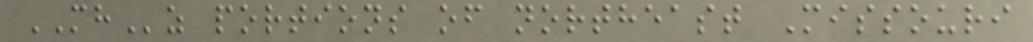MHz portions of northeast Missouri
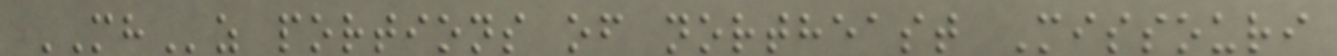MHz portions of northeast Missouri
